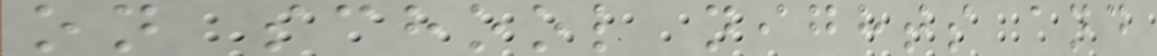on school nights and
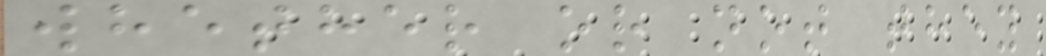whether or not they
